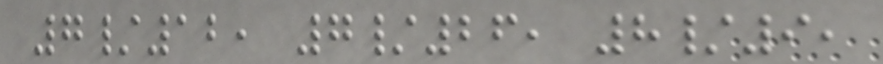7/12, 7/26, 8/9,
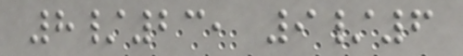8/23, 9/6
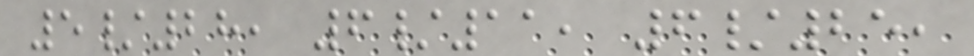5/28, 6/11, 6/25,
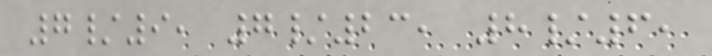7/9, 7/23, 8/6,
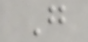G
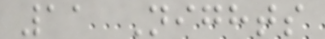11 Nights
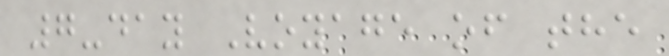7-day Voyage of the
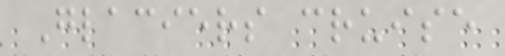Glaciers cruise
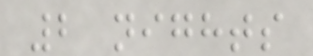2 nights
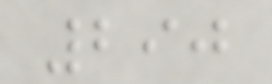290
